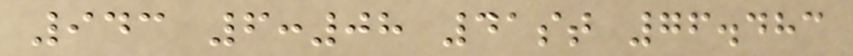943 6:08 41st 76.483
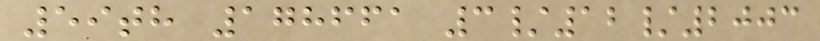59th 178661 3/12/2003
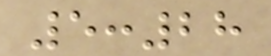5:28
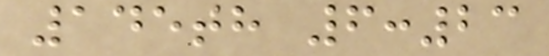145th 6:23
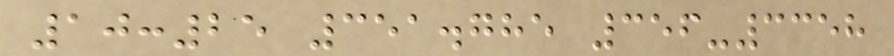10:25 351.785 356-3358
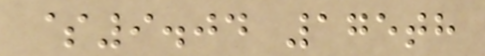$9.04 175th
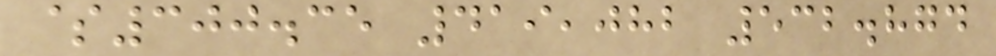$300.35 419,082 532.874
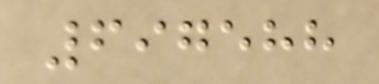697588
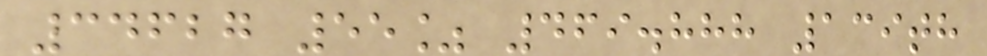34627 55% 469.888 139th
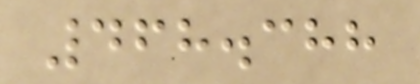468.388
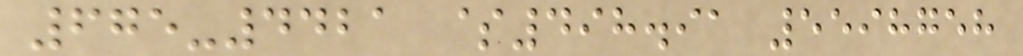675-4421 $498.91 5598758
